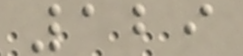129
